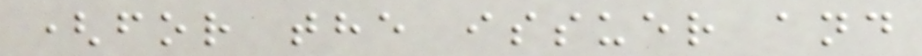(for the issuer and
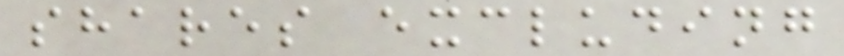shares excluding
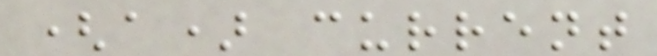(a) current
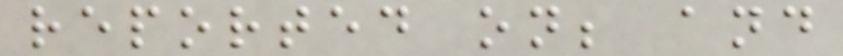reported on; and
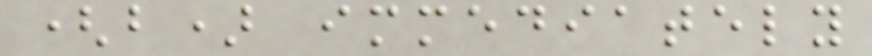(b) immediately
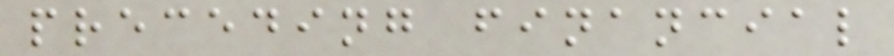preceding financial
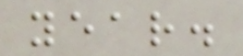year.
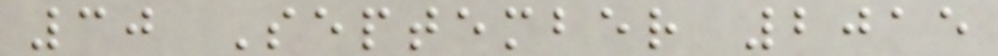30 September 2015
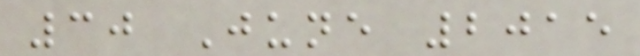30 June 2015
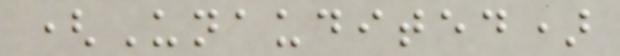(Unaudited)
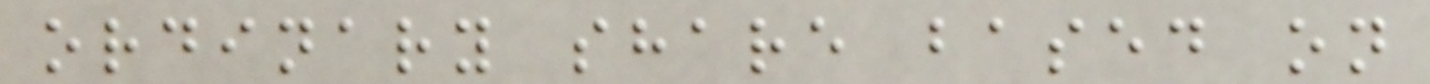ordinary share based on
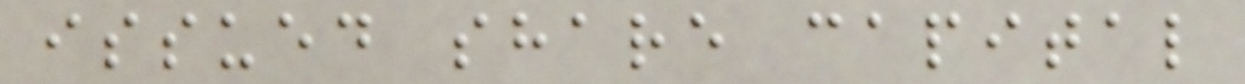issued share capital
